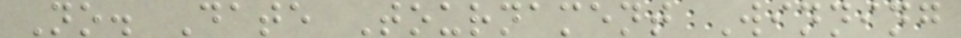No. Date Tournament Winning
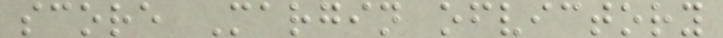score Margin ofvictory
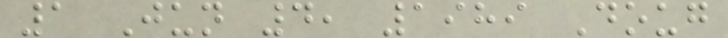1 Jun 4, 1989 Doug
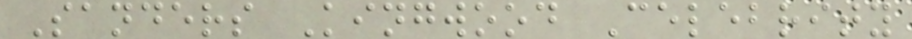Sanders Kingwood Celebrity
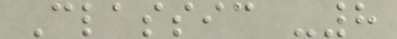Classic -8
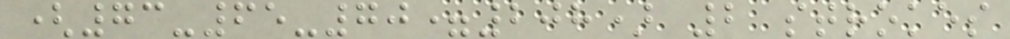(73-65-70=208) 2 strokes
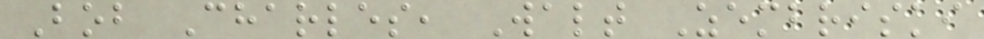Bob Charles, Walt Zembriski
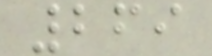269
